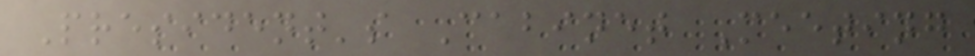President's Cabinet Meeting
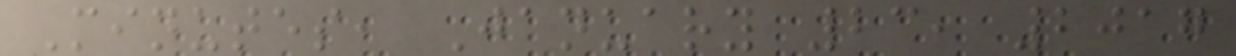Minutes, January 23, 2017
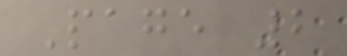Page 2
